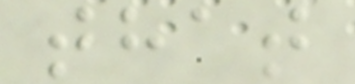that
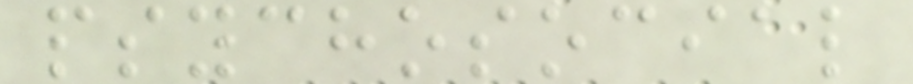psychosocial
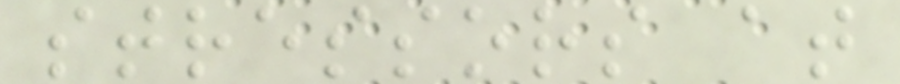stressors at
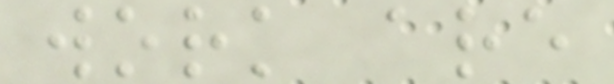work are
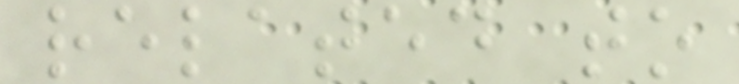related to
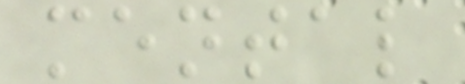mental
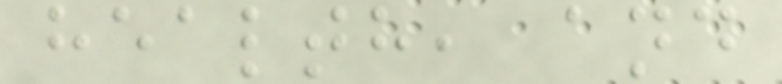health, and
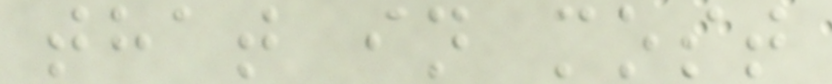that in most
